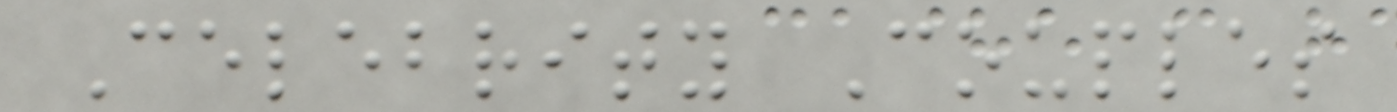Celebrity Couples
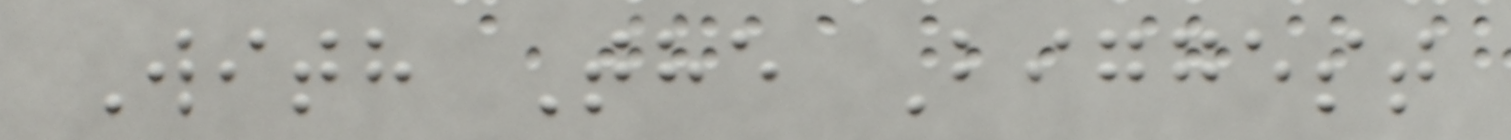With The Biggest
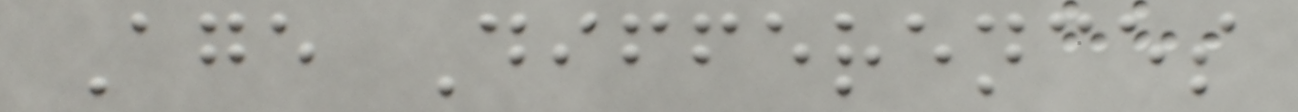Age Differences
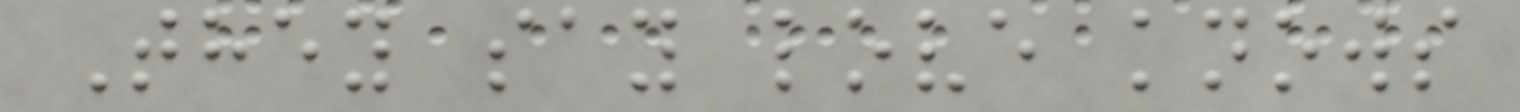They say love knows
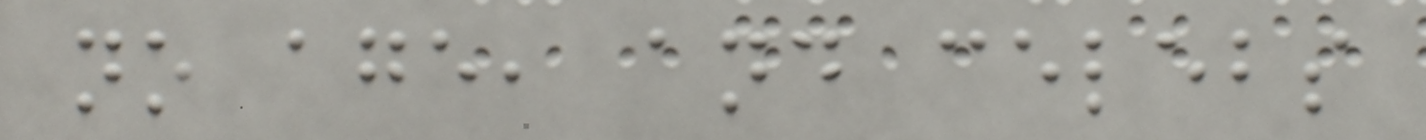no age, and celebs
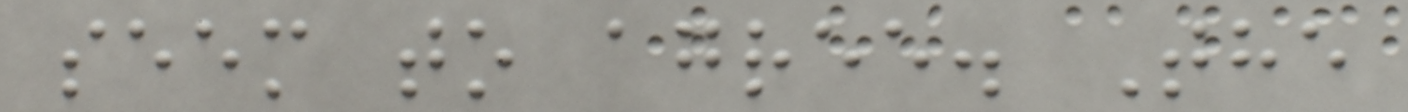seem to agree. The
